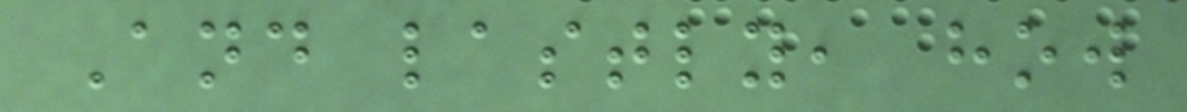And lastly, how
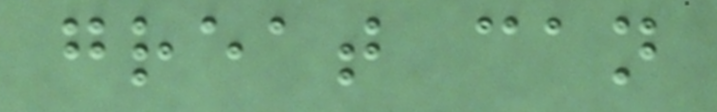great can
